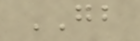GB
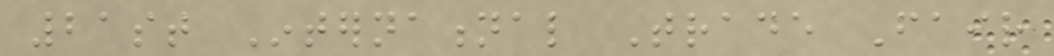21st International Trade Fair
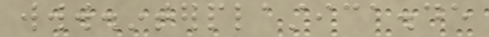www.interplastica.de
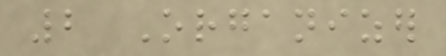2 Organizer
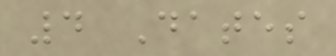4 Dates
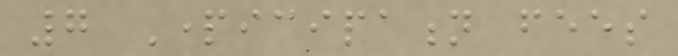7 Participation fees
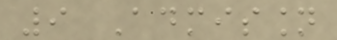9 Admission
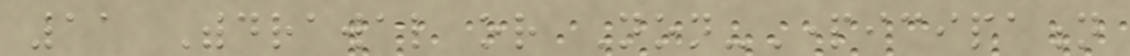11 Withdrawal or Non-Participation
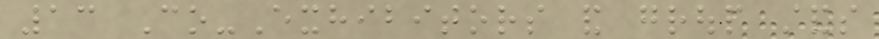13 Co-Exhibitors and group stands
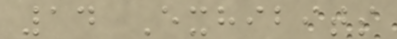14 Exhibits
